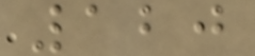120
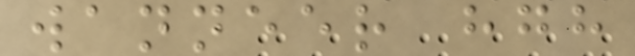wanneer hgh
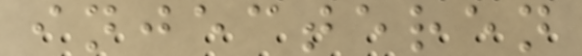injecteren
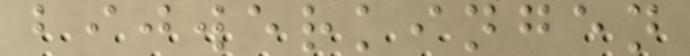bijwerkingen
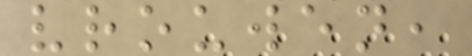vrouwen,
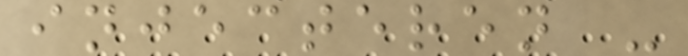injecteren -
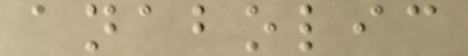anabolic
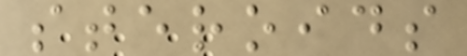steroids
